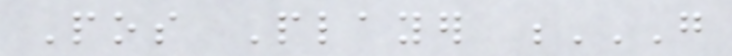Pos Player G
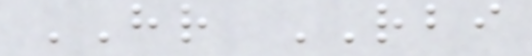HR RBI
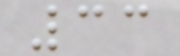33
